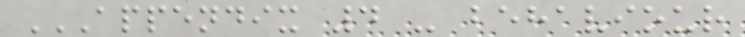APPENDIX 4 - BEHAVIOUR
